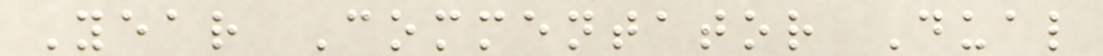Year Commentator Dual
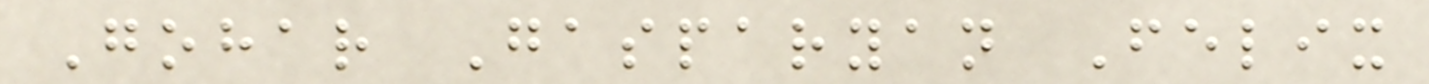Gohar Gasparyan Felix
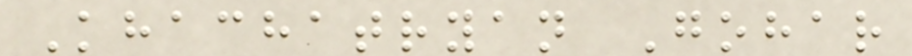Khachatryan Gohar
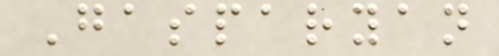Gasparyan
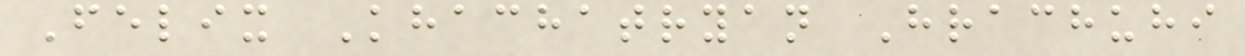Felix Khachatryan Hrachuhi
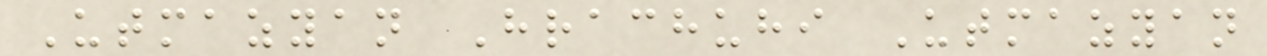Utmazyan Hrachuhi Utmazyan
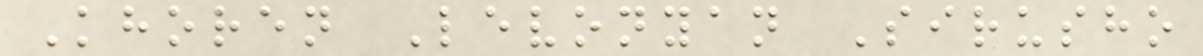Khoren Levonyan Sirusho
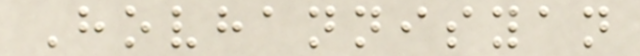Hovhannisyan
